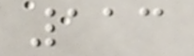113
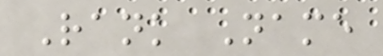Rank Name
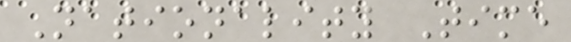Nationality Time
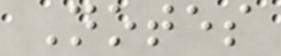Notes
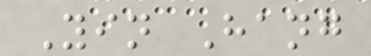Yin Hang
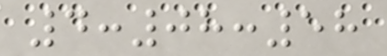4:08:58
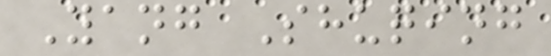Yang Shuqing
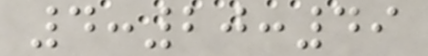4:20:49
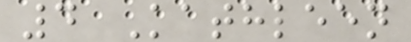4 Kathleen
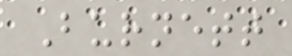Burnett
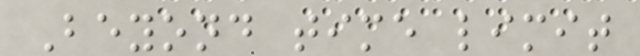Beyond time limit
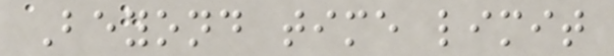Beyond time limit
